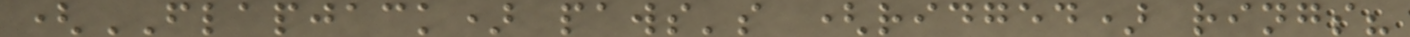(FLAPJACK) paws's (ridged) rings?
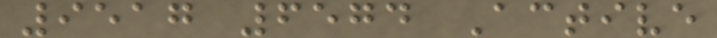9517 6574 Active
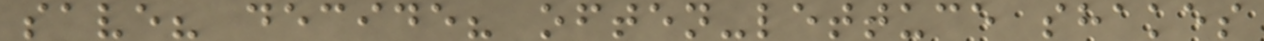save? decide? often-lettuce shakes
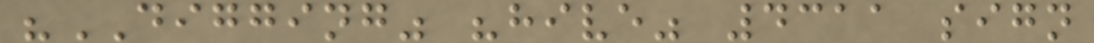"DIGGING" "hive" 4311 sign
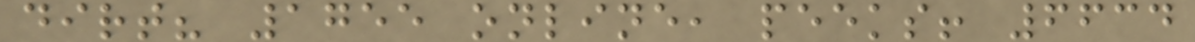dirt? 1755 online, peeks! 6634
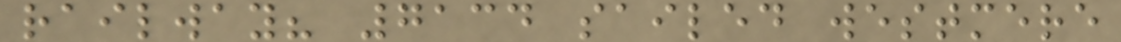railway? 7134 sailed westmere
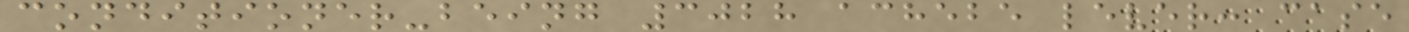conditioner-being 3028 achebe lever: case
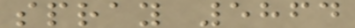spray 5864
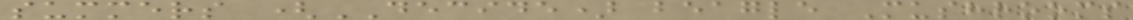summers (DECIDE) beagle Mushrooms
